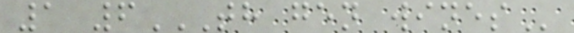1 6TH GEN WINES
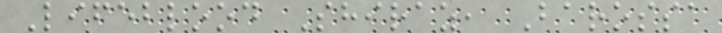Lifeblood Shiraz, Barossa
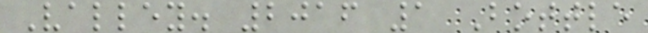Valley. 2016 1 Bottle
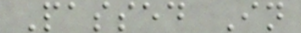Passed In
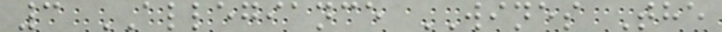3 ALLEGIANCE WINES The
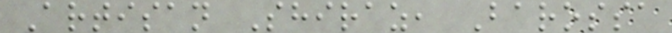Artisan Shiraz, Barossa
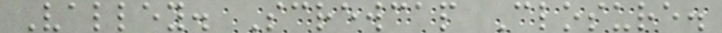Valley. Screwcap Closure.
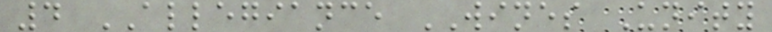4 ALLEGIANCE WINES Unity
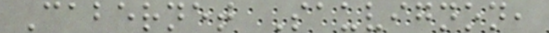Cabernet Sauvignon,
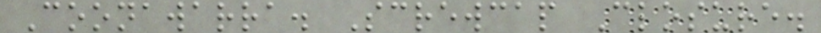Coonawarra. Screwcap Closure.
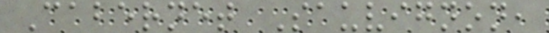Cabernet Sauvignon,
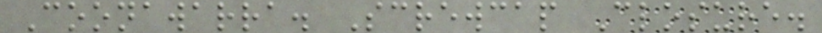Coonawarra. Screwcap Closure.
